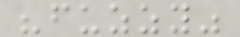"fuzzy"
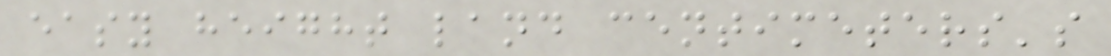easy height land centimeters's
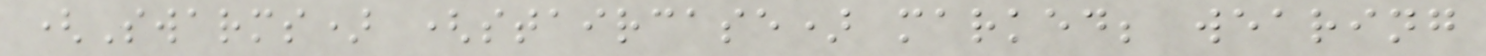(Swarms) (staircase) marked; wearing
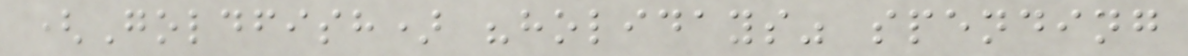(Goldfish) "holidays" spending
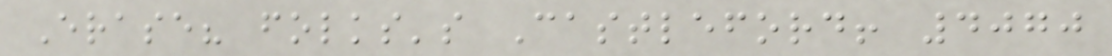Erase? folks's Castleford! 4070
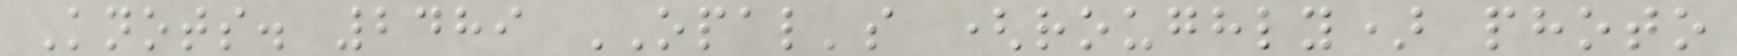Knots. 2489 OPAL's (roughly) photo
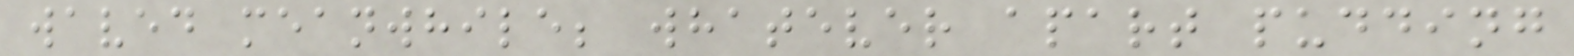waved meanwhile; whatever apart pudding
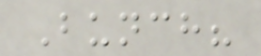Bunch?
